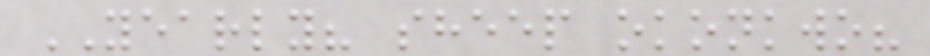YEARLY? sheep okonkwo?
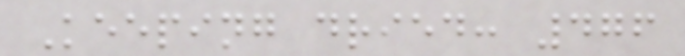Keeping dried: 476
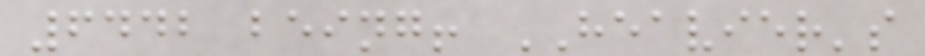6442 being! HEAVIER's
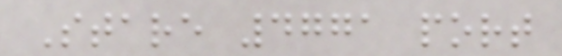Stare 4771 port
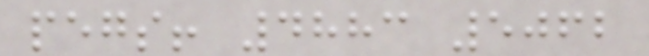pegs! 4883 5062
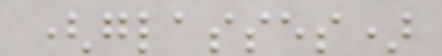(glasses)
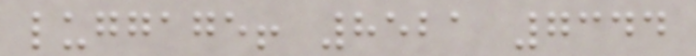luggage! 8521 7344
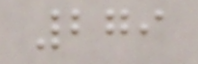279
